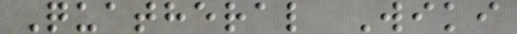Quatheral Wiki
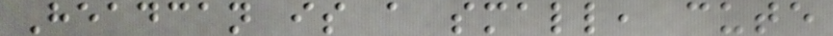Headcan is a small, cute
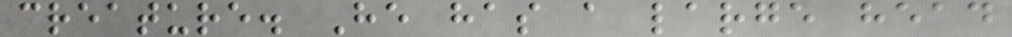creature. He has a large head
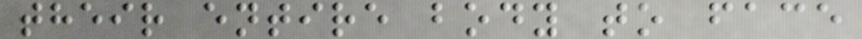their entire body to face
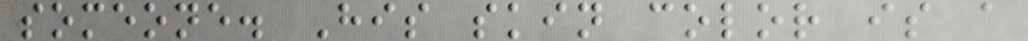someone. His skin color is a
